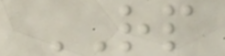RP
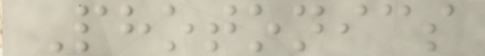Photonics
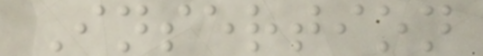Insertion
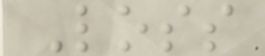Loss
